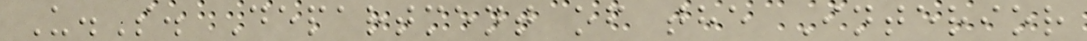U.S. Department of the Interior
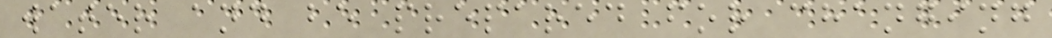water and be prepared for changing
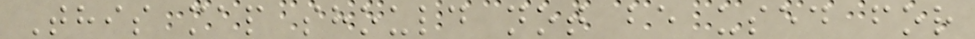This map should not be used for
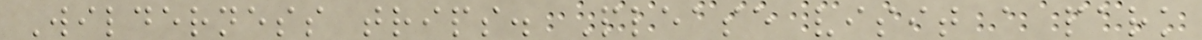Wilderness trips. Please visit a park
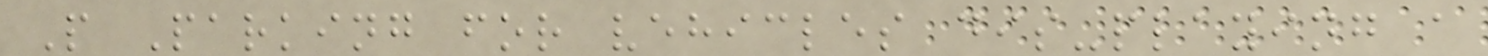P Parking for vehicles dis-playing a
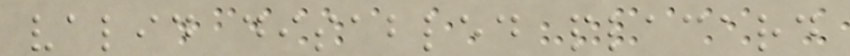valid disabled placard
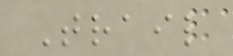Trail
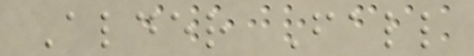Alder Fall
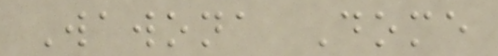Wawona Dome
